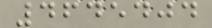4645404
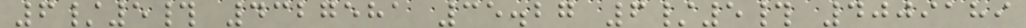6/5# 4327581 35.27 6/5# 4009189
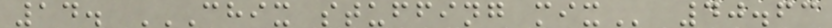14. CHIX STUFFING MIX 40.63
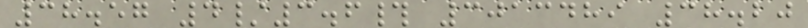38.57 4/3.6# 3013489 38.20
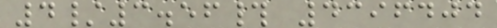4/3.56# 4396404
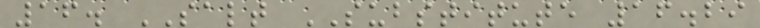16. SALT SUBSTITUTE 16.29
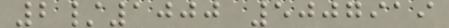2/1000 5007919
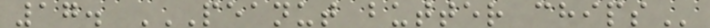17. PEANUT BUTTER CHIPS
